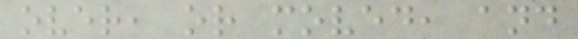over, or moved, and
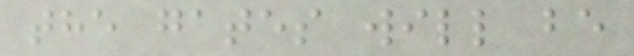the gates will be
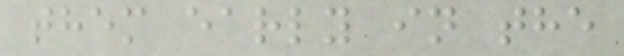them early in the
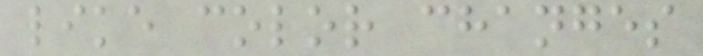like color changes
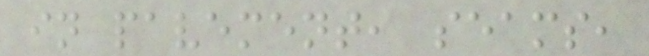in pavement, seams,
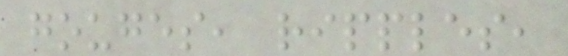gouges, ripples,
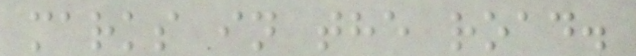marks in the road.
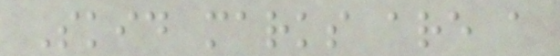Skid marks are a
